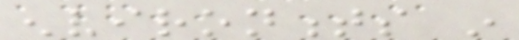environments in
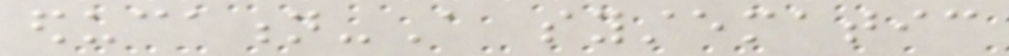education-A systematic
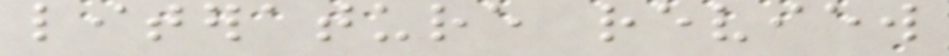literature review
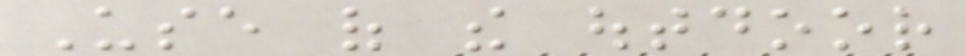Use of the outdoor
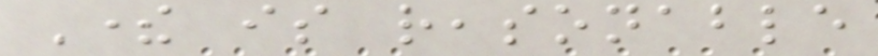There is reasonable
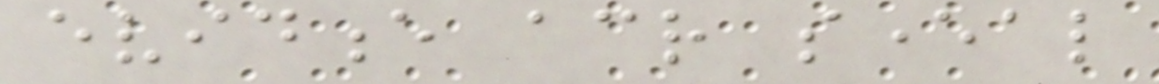evidence across several
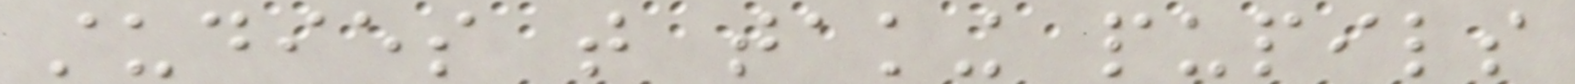studies that taking pupils
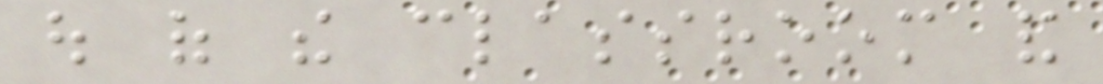out of the classroom and
